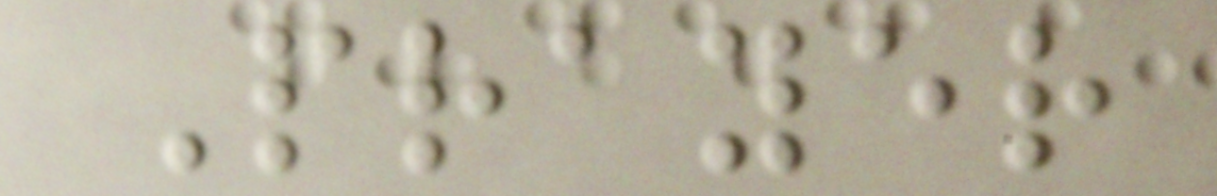Prayer
